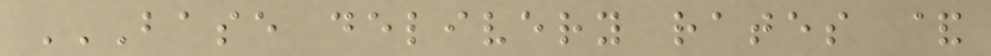BASE DELIVERY RATES &
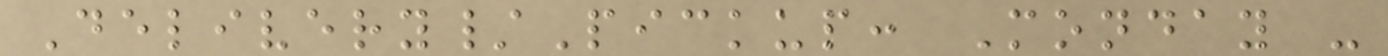Delivery/Pickup: Monday -
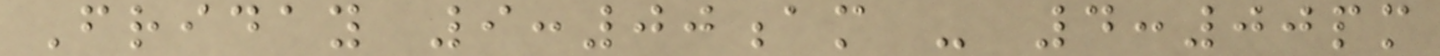Friday 9:00am - 4:00pm
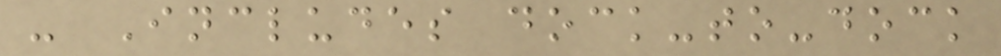- Includes dock-to-dock
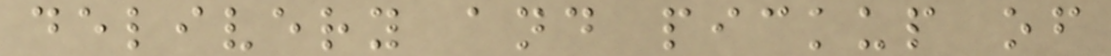delivery and pickup of
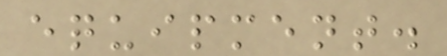equipment.
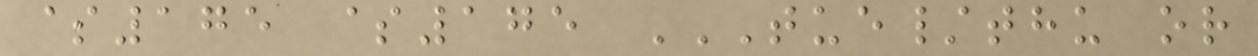$175 $175 TUE/THU OR
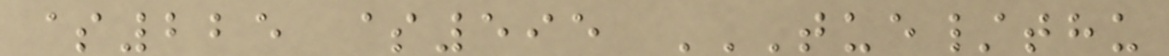$225 $595 TUE/THU
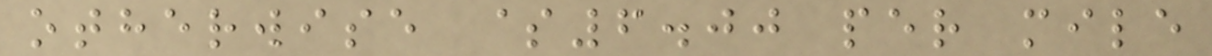otherwise $6.00 per mile
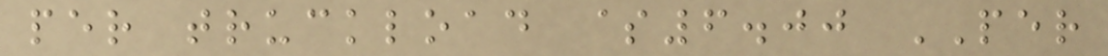per truckload $6.00 PER
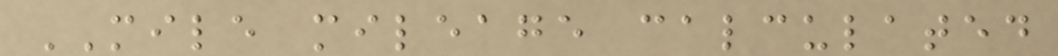MILE mileage calculated
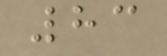83
